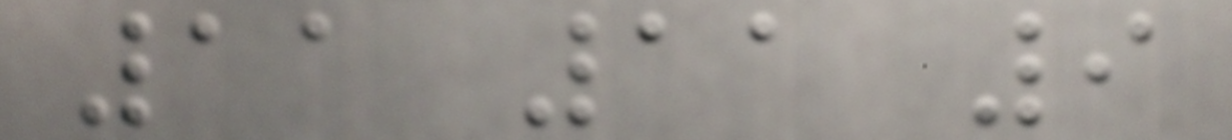11 11 9
